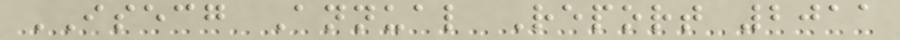ISECG Annual Report 2011
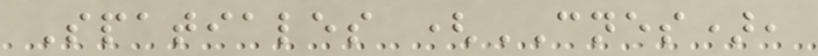Spatiales (CNES),
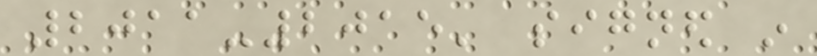2011-2015' signed in
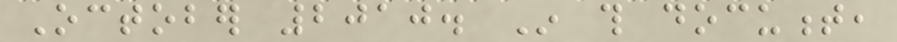October 2010. In this document,
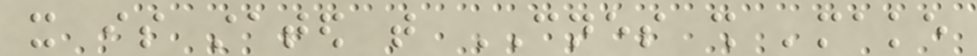it is stated that CNES shall 'make
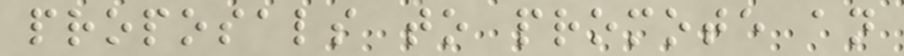proposals to promote an
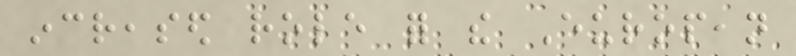increased role for the European
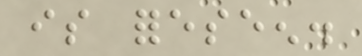is foreseen.
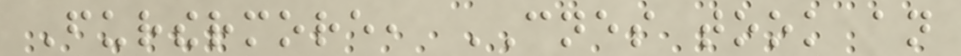Furthermore, CNES took an
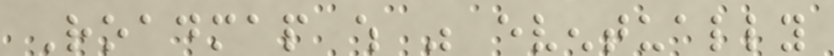Roadmap which was eventually
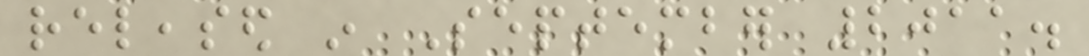released in September 2011.
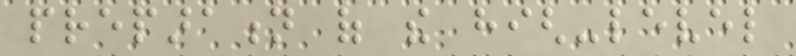preparation of the high-level
